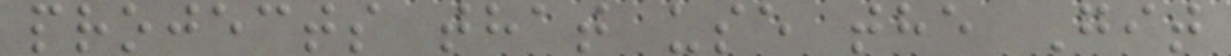projects that use the Git
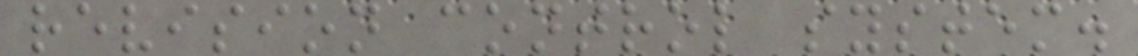revision control system.
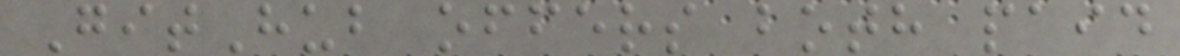GitHub offers both paid
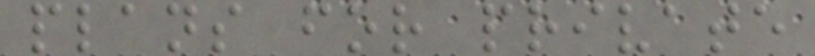plans for private
